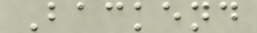Backend
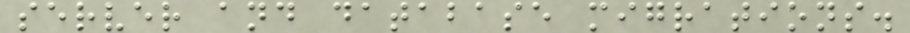server and database migrations.
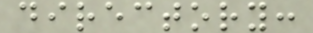directory:
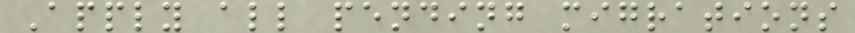Apply all pending migrations
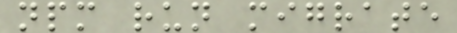npm run migrate
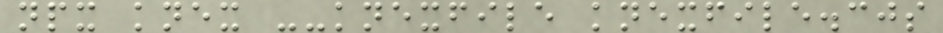npx knex --knexfile knexfile.cjs
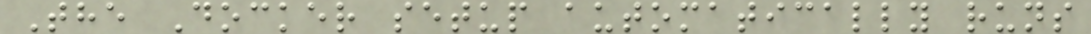The Docker setup automatically runs
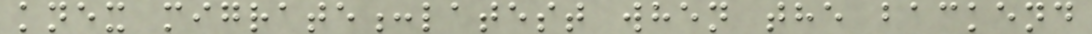knex migrate:latest when the backend
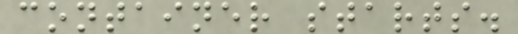container starts.
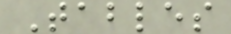Tables
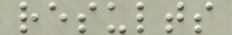results
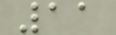11
